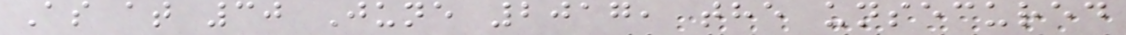As at 30 June 2017, the unsecured
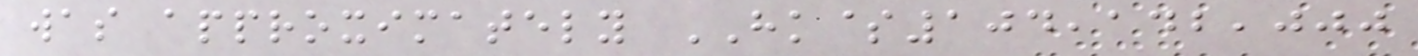was approximately HK$104,142,000
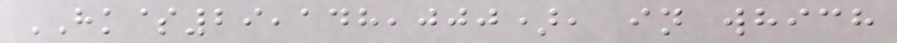HK$29,148,000), in which
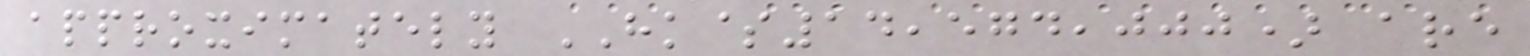approximately HK$14,574,000) are
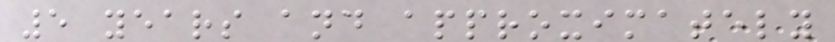5 years and approximately
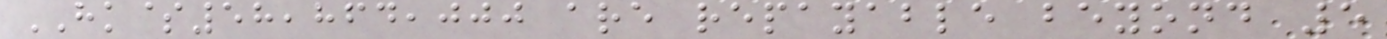HK$58,864,000 are repayable beyond 5
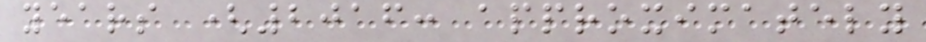years (2016: approximately
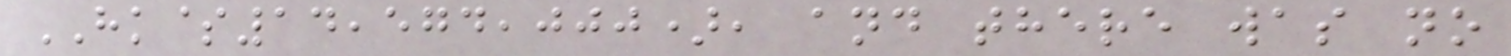HK$14,574,000), and there was no
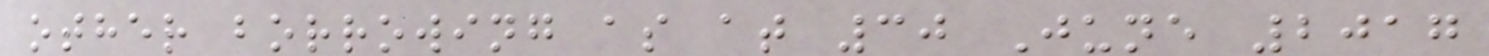other borrowing as at 30 June 2017
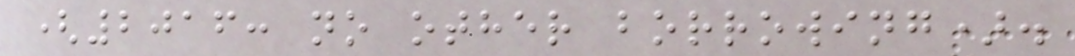(2016: no other borrowing).
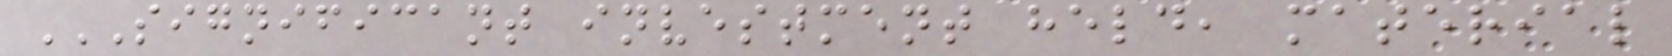SIGNIFICANT INVESTMENT HELD, MATERIAL
